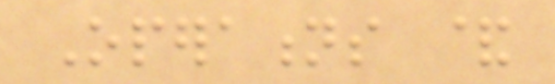Operations &
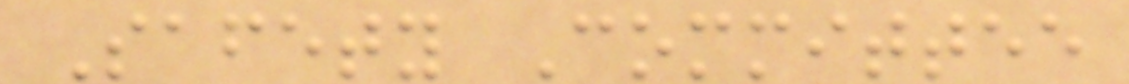Safety Committee
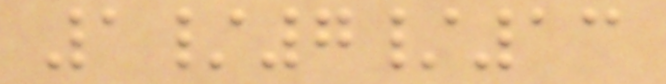1/7/13
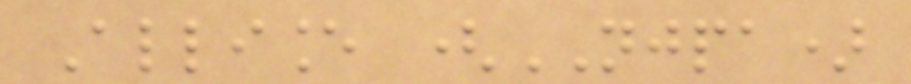Alliance (NJPA)
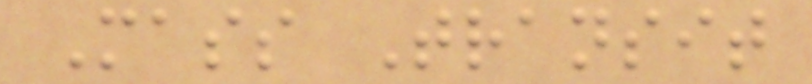Mass Transit
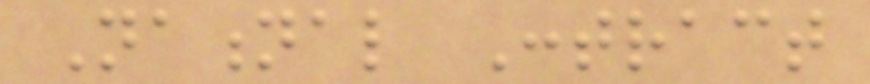National Contract
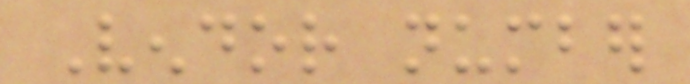Vendor number
